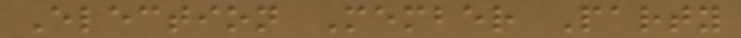Election Member Party
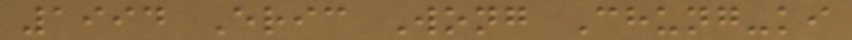1994 Eric Wong Chung-ki
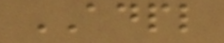ADPL
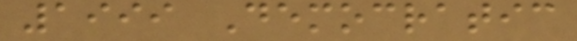1999 Democratic
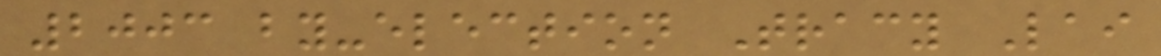2003 by-election Tracy Lai
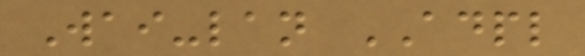Wai-lan ADPL
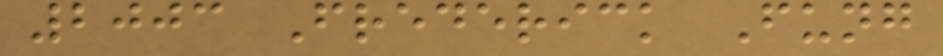2003 Frederick Fung
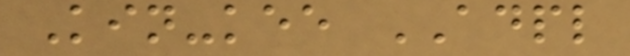Kin-kee ADPL
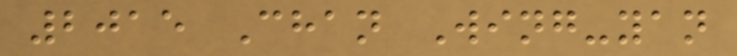2015 Chan Wing-yan
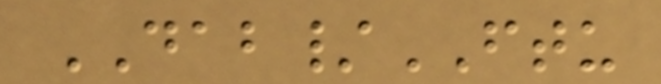DAB/FTU
